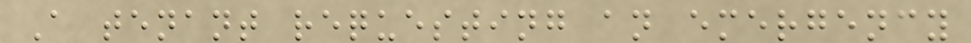A tenant requesting an emergency
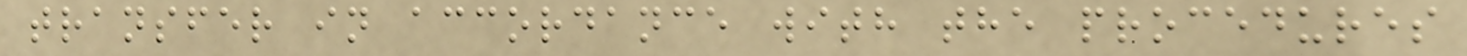transfer in accordance with the procedures
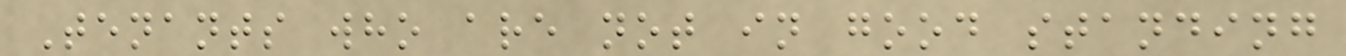Tenants who are not in good standing
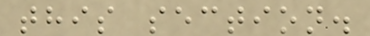this section.
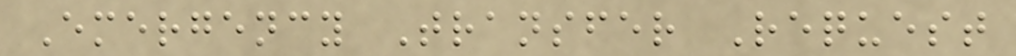Emergency Transfer Request
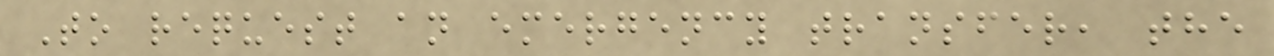To request an emergency transfer, the
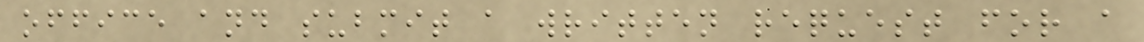office and submit a written request for a
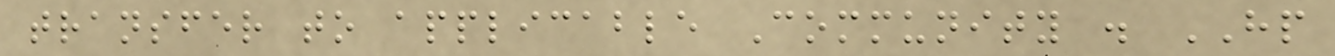transfer to applicable Community . HP
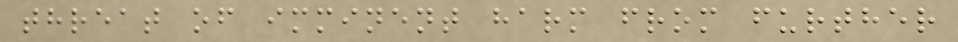threat of imminent harm from further
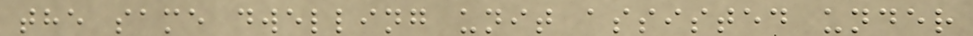the same dwelling unit assisted under
